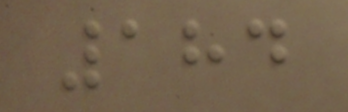184
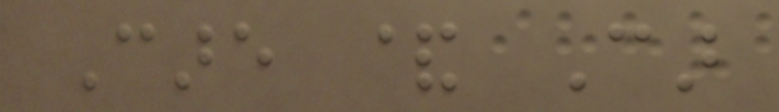Care & Car
